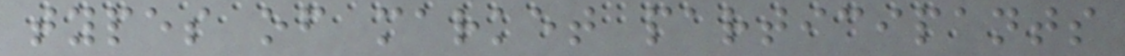types of market participants
